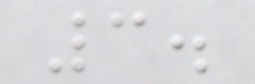3.
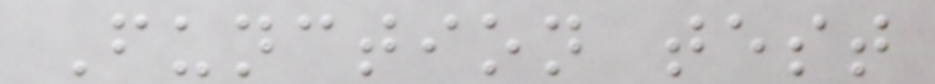Function test
